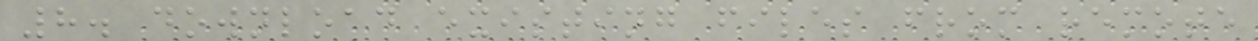8. download existing files from remote
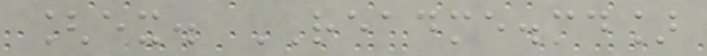[ex. README.md]
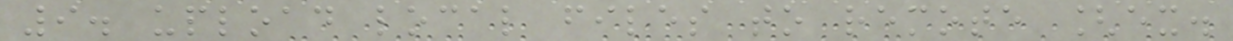9. upload local files to remote [ex.
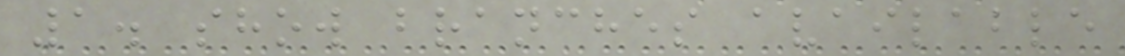1. show branches available
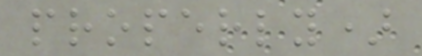properly)
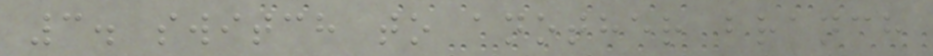3. switch to another branch
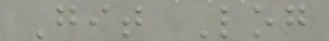Git Log
